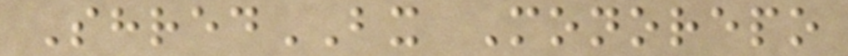ShredBX Monorepo
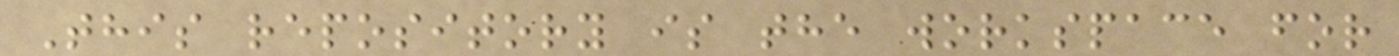This repository is the workspace for
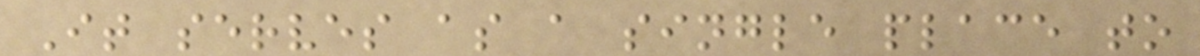It serves as a single place to
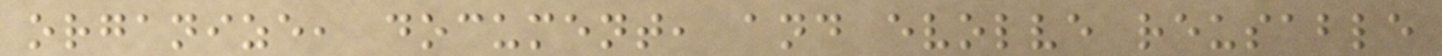organize, document, and evolve reusable
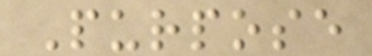Purpose
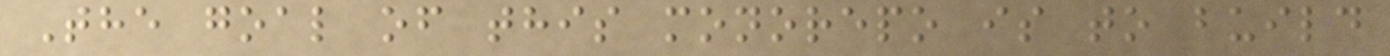The goal of this monorepo is to build
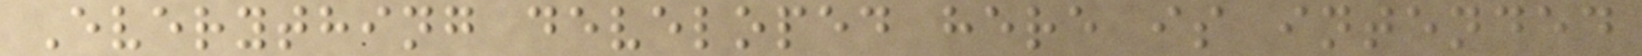Everything developed here is intended
